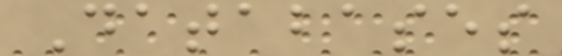Databases
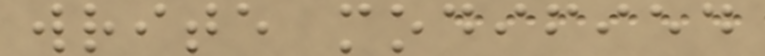write modified
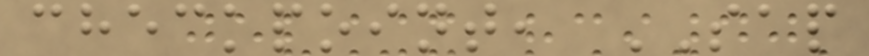checkpoint, SAP
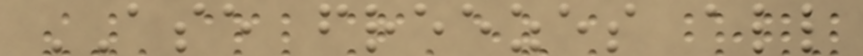ASE freezes all
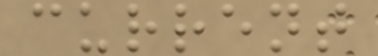current
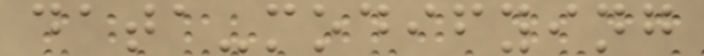data-modifying
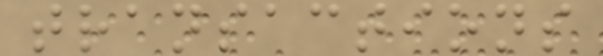transactions
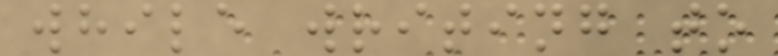while writing to
